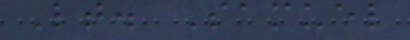Lt. Samuel
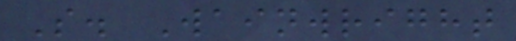S. Wainwright
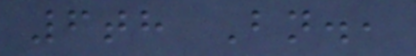6th Bn.,
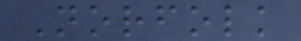Norfolk
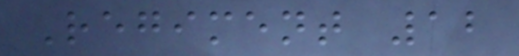Regiment 12
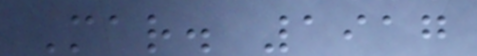Mar. 1917
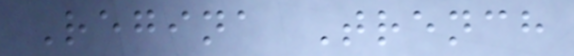Regina Trench
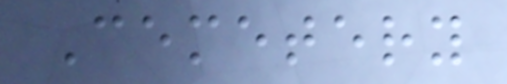Cemetery
